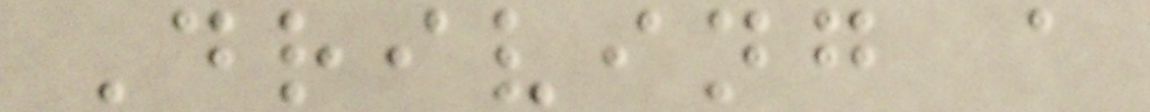Driving a
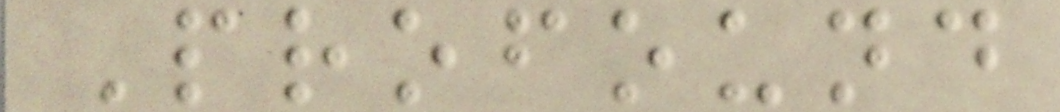Profound
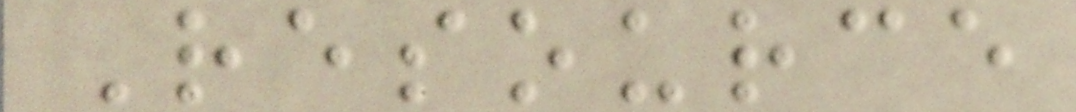Resource
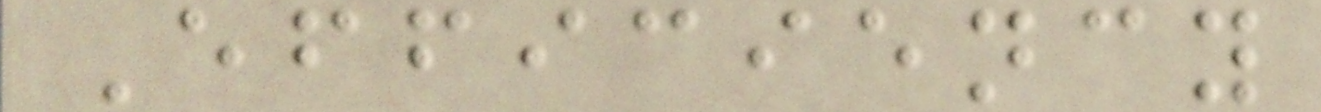Efficiency
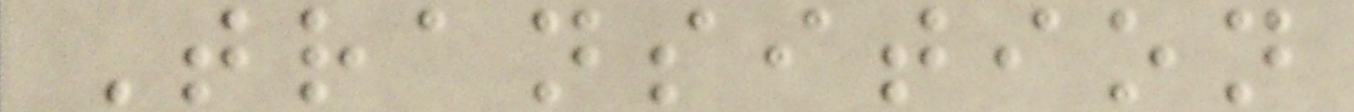Transition
